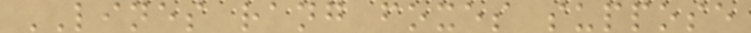LINES rang foxes suppose
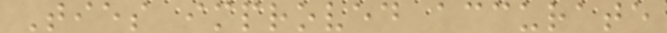Ties improved accurate
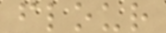flour
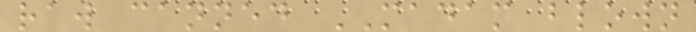raw canned MADAM blown
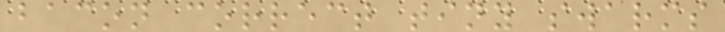bacon correct tiny swarms
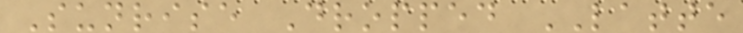Sunrise Dropped LATTE
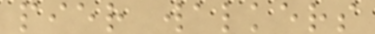pier walkers
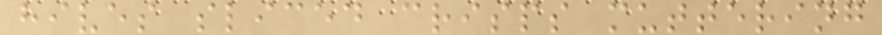hives sliced crisps muttering
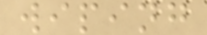wiping
